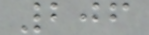206
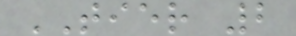TIER 2
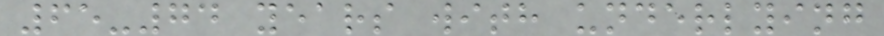65-74 years with underlying
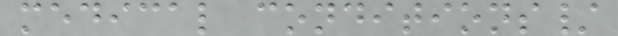medical conditions/
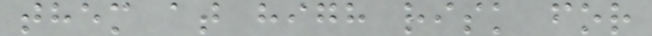them at high risk for
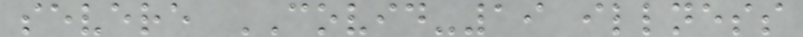severe COVID-19 illness
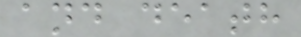and death
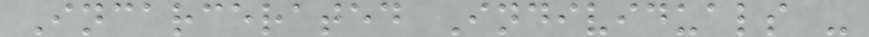Incarcerated Individuals -
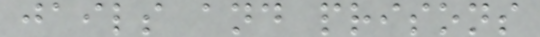jails and prisons
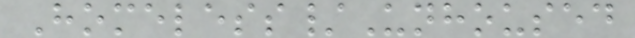Homeless/Unhoused
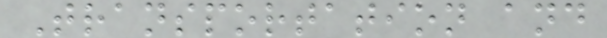Transportation and
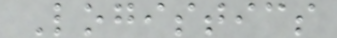Logistics
